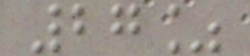27%
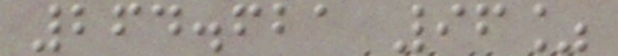264.621 96%
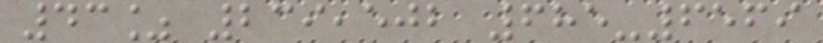43% 239,502 685-6569
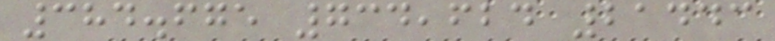384.675 734,624 21443
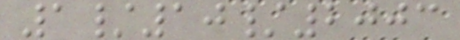1/10/2003
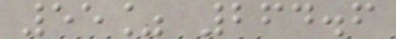55% 264.6
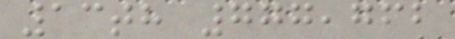13th 777,762
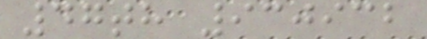47th 930932
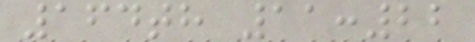164th 11:22
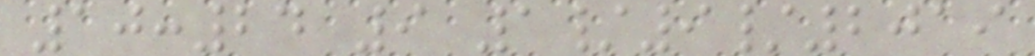10:24 9 1/9/2019
